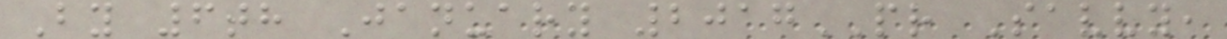By 6th January 2017PR Savvy,
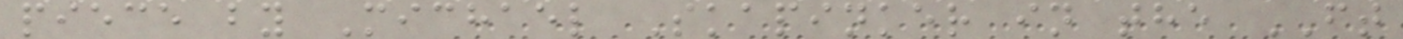piece by Michael Skapinker in the FT
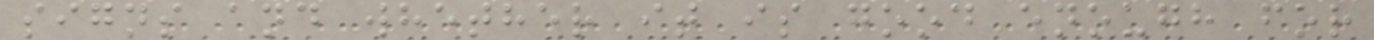signs and whether it is good enough for
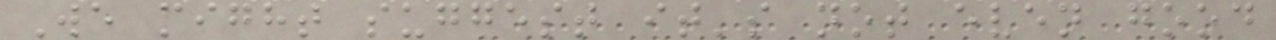We might suggest it's not even good
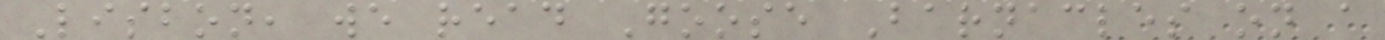Lisbon, we read Goose Barnacles on a
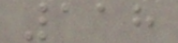118
